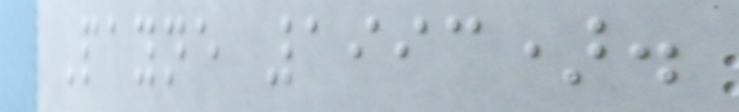Payne 1993).
